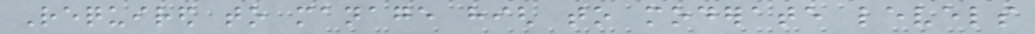Required to manage high to moderate levels
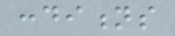conditions
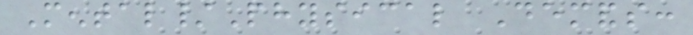Mental/Physical Demands:
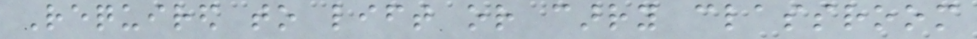Required to lift or carry classroom
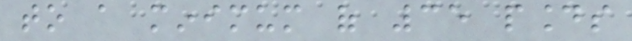to a minimum of 35 pounds
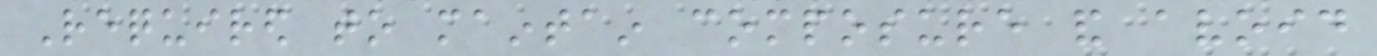Required to maintain composure and avoid
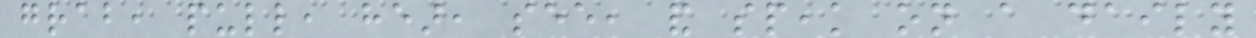grab, pull, hear, see, and speak on a daily
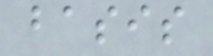basis
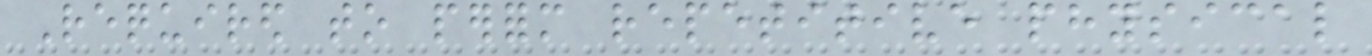Required to perform repetitive physical
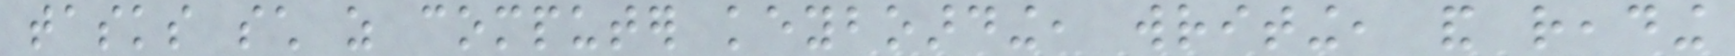tasks such as computer keyboarding, writing, and reading
